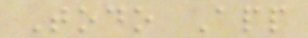Todo App
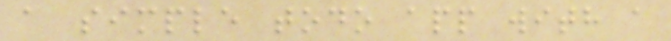a simple todo app with a
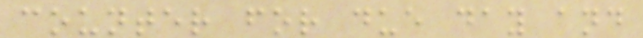counter for due day and
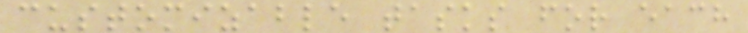customizable tasks for each
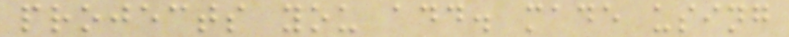projects you add. made using
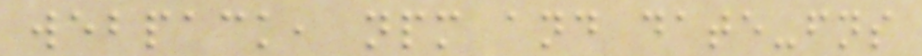webpack, npm and date-fns
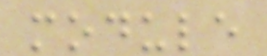module
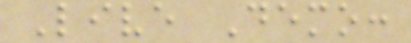Live Demo:
